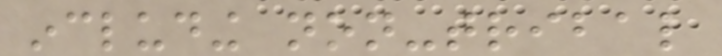including non-tribal
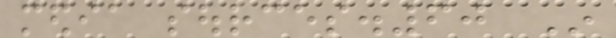media sources.60 In
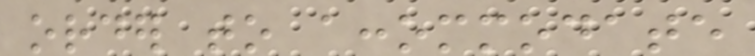order to accommodate
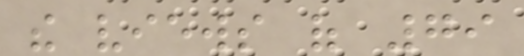the views of 79
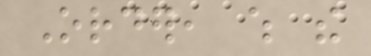Order, which the
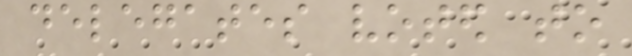delegates voted to
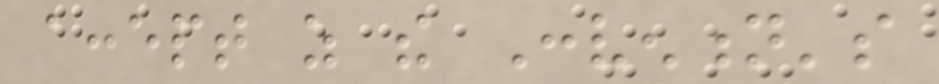accept as the Convention's
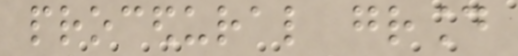procedural ground
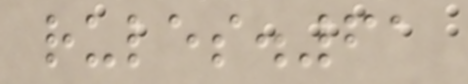rules.61
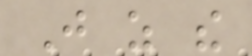Just as the
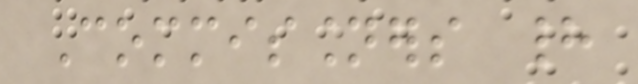Commissioners had
